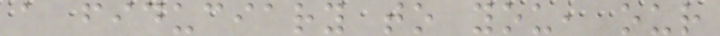a fiduciary to you, our
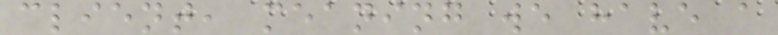client, meaning we have a
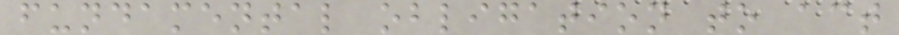fundamental obligation to act
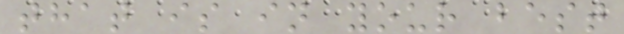that is in your best
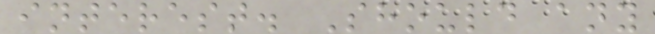interest. Should any
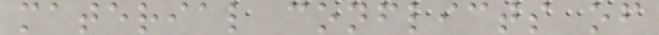material conflicts of
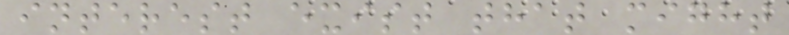interest exist that might
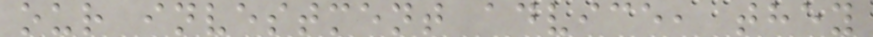our investment advice, they
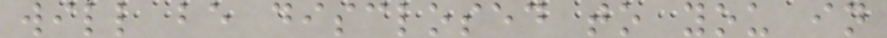will be disclosed to you in
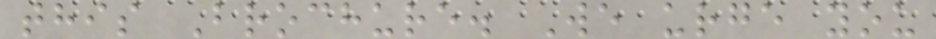this Brochure. We urge you
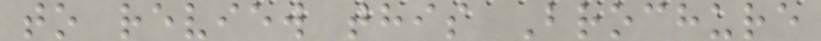to review this Brochure
